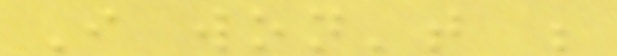I won't be
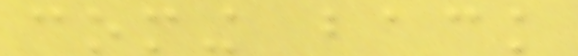coming back
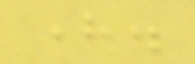here.
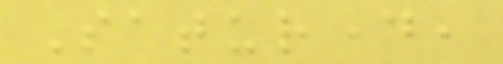Saturday,
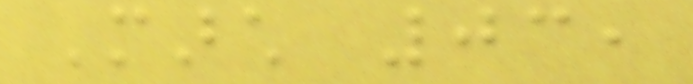March 03,
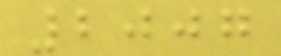2007
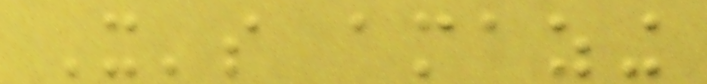It's amazing
